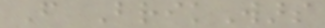From BrikWars
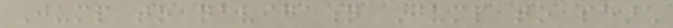Jump to navigation Jump to search
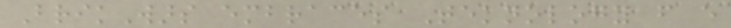BrikWars embraces Teknology from every
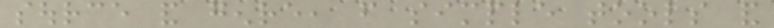source and genre, from simple tools and
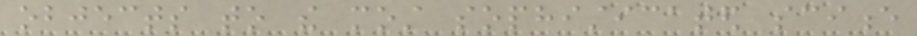objects to the most sophisticated science
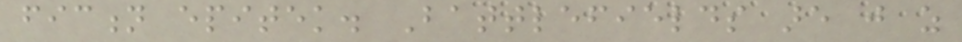fiction epitek. Battlefields are just as
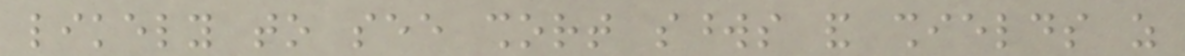likely to see short swords and shields as
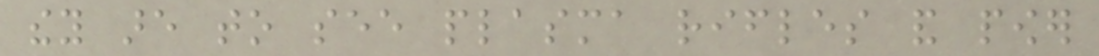they are to see plasma rifles and power
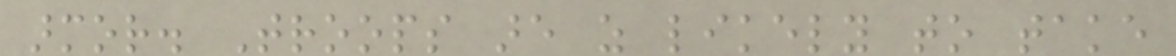armor. Troops are as likely to take
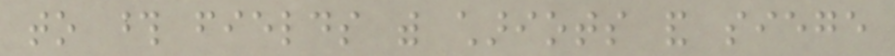to those fields with chariots and siege
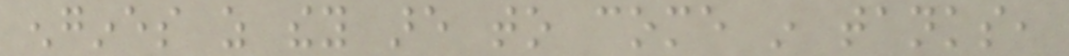engines as they are to come in tanks,
